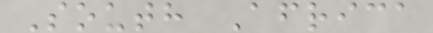South Africa
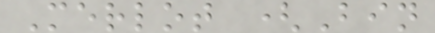Merlot (Bin
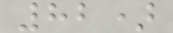82)
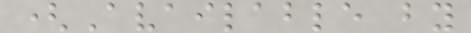(Available by
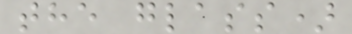the glass)
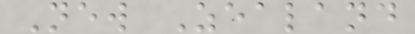New Zealand
